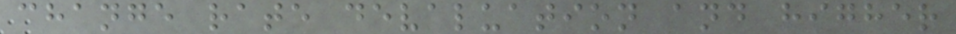change rate devaluation and higher
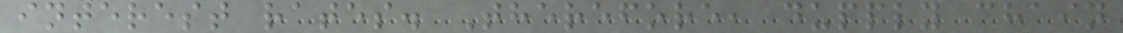interest rates. Therefore, dupply chain
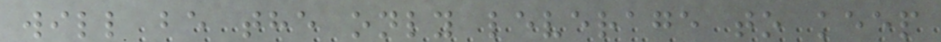will be the only leverage to keep
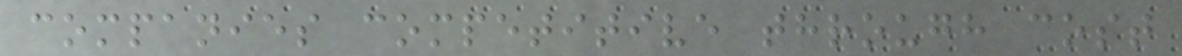companies competitive through cost
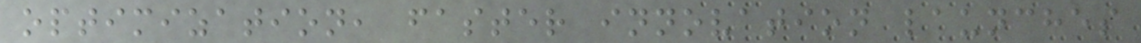optimization, faster innovation launches
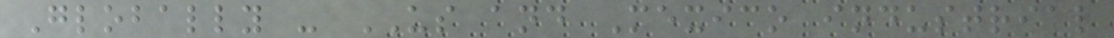Globally - US and Mexico industrial
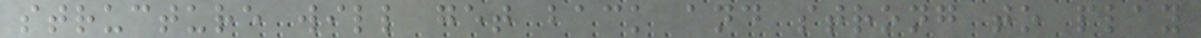structure will get back and strong to play
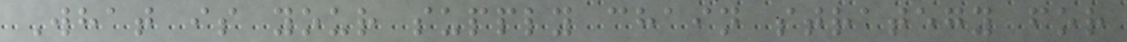What is your supply chain strategy for
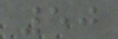50
